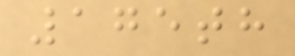175th
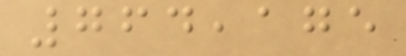764,175
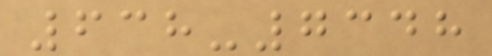638-7348
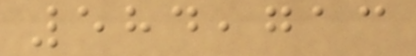584,713
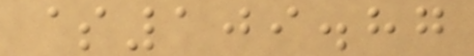$109.87
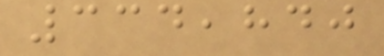334,840
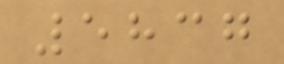5837
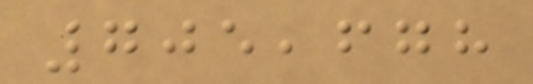705,678
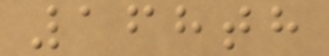168th
